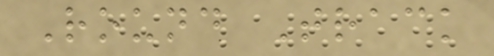Round Track
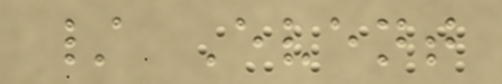/ Event
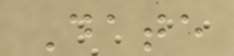Date
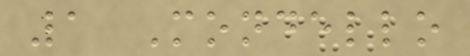1 Mondello
